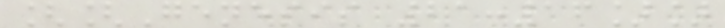[[Genesis 21:16]]
